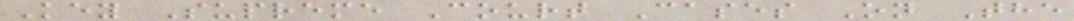Key Supreme Court Cases On The
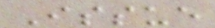Issue
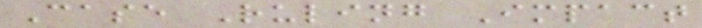Case Ruling Impact
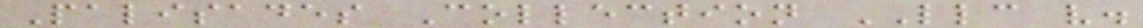Palisades Collection LLC v.
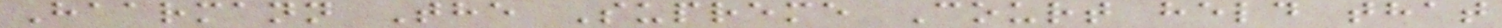Haarmann The Supreme Court held that
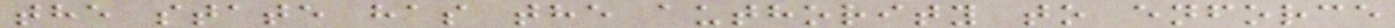the state has the authority to enforce
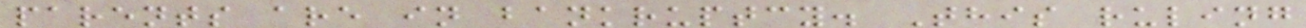parents are in bankruptcy. This ruling
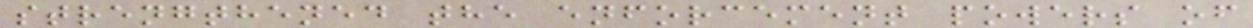strengthened the enforcement powers of
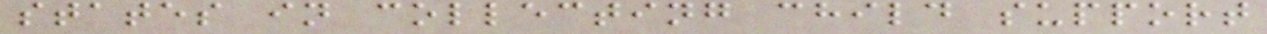states in collecting child support
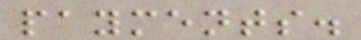payments.
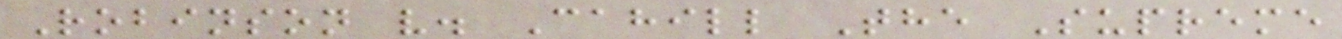Robinson v. Cahill The Supreme
